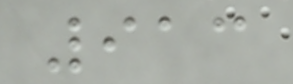913
